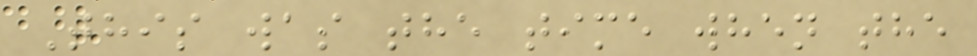This was the time when the
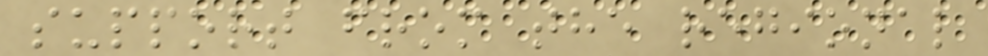support from the regional
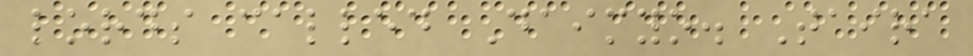lords called Daimyo. Taira
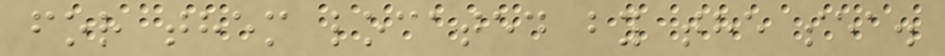for them located by the sea.
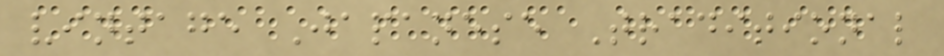vintage Japanese Traditional
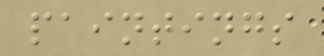paintings
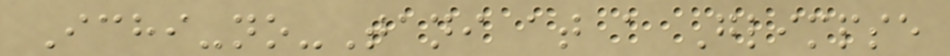Ichi-no-Tani at a Glimpse
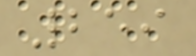259
